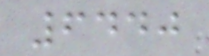6440
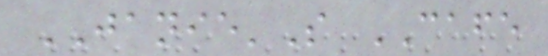JANIE'S CAFE
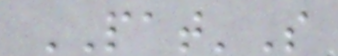PAT'S
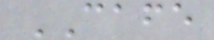CAFE
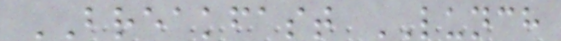BREAKFAST LUNCH
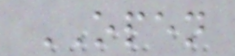OPEN
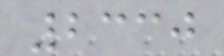2330
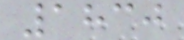1830
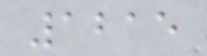1215
